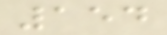154
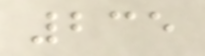235
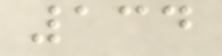134
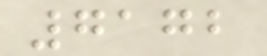7172
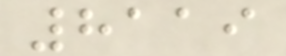8119
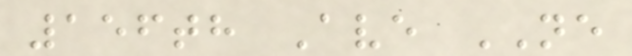156th Ave NE
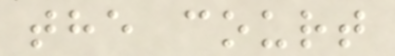the court
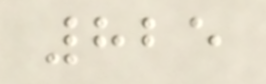825
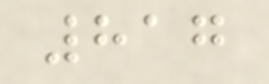817
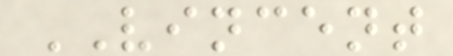VINCENT
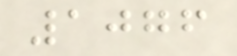1076
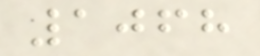1068
